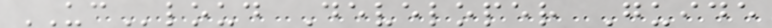UCloud Developer Guide
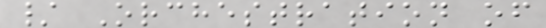/ Orchestration of
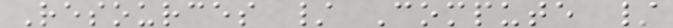Resources / Compute /
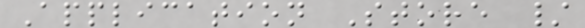Application Store /
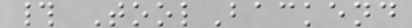# ToolBackend
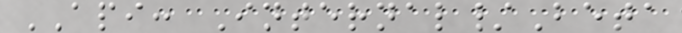API: Internal/Beta
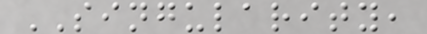SINGULARITY,
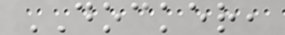DOCKER,
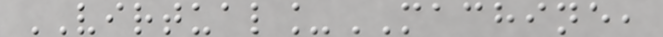VIRTUAL_MACHINE,
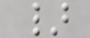}
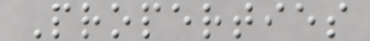Properties
